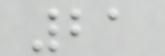21
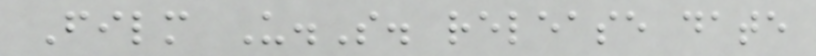Film U.S. release date
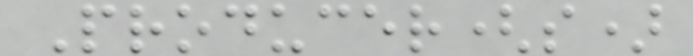Producer(s)
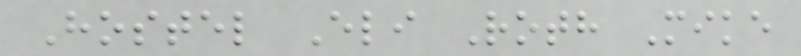Hostel Eli Roth Mike
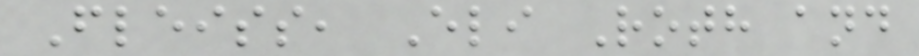Fleiss, Eli Roth and
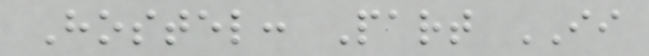Hostel: Part II
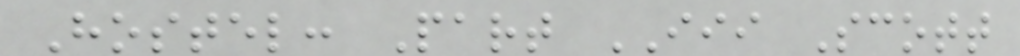Hostel: Part III Scott
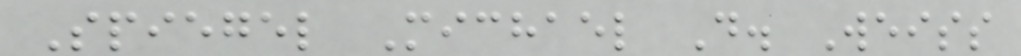Spiegel Michael D. Weiss
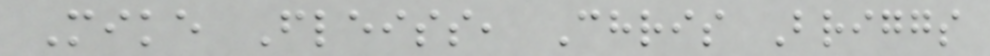Mike Fleiss, Chris Briggs
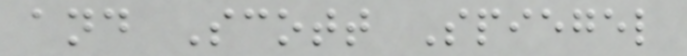and Scott Spiegel
